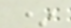*
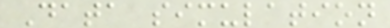Data simulation
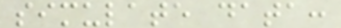simulate data:
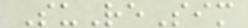SuReSim
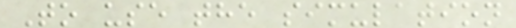To use the simulation
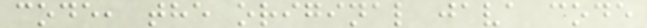code, the original java code
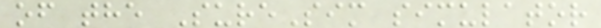of the SureSim simulator
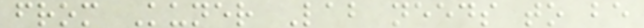from Kuner Lab needs to be
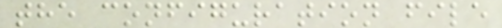the configuration file
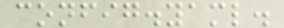config.yaml.
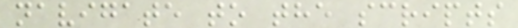navigate to the scripts
